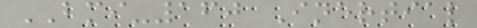BMI-160 Inertial
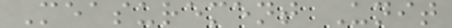Measurement Unit
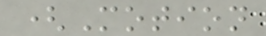(Motion
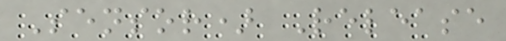Sensor) Release
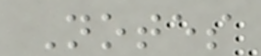Notes
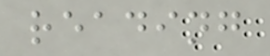reading
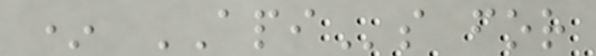* APIs for
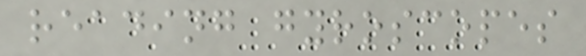reading gyroscopes
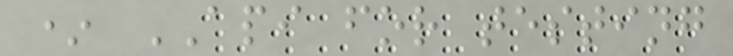* API for testing
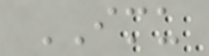IMU
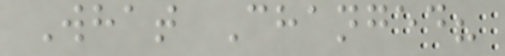What Changed?
